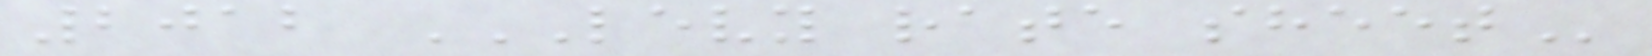2012 LEVY RATE SHEET
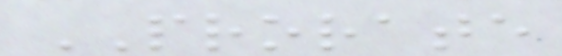PRORATE
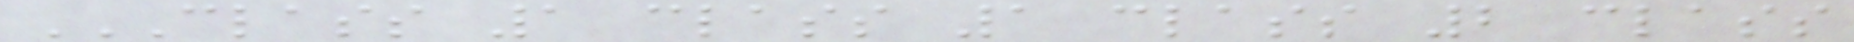CLASS 1 CLASS 1 CLASS 2 CLASS
